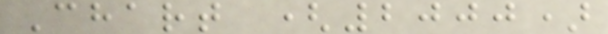Chart (2000)
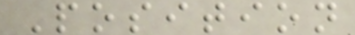Position
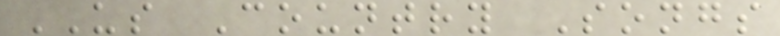US Country Songs
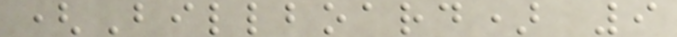(Billboard) 9
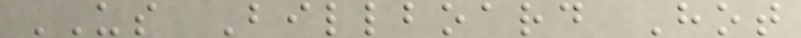US Billboard Hot
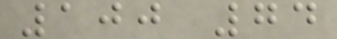100 74
